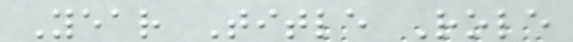Year Title Role
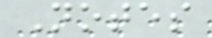Notes
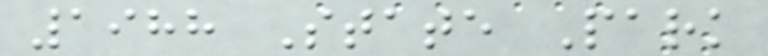1988 State Park
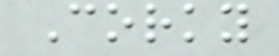Corky
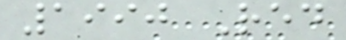1990 Red
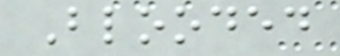Blooded
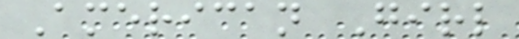American Girl
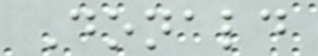Donald
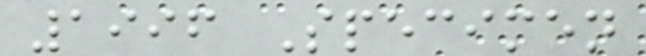1996 Specimen
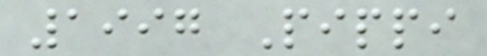1997 Pippi
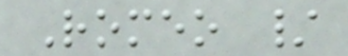Romeo /
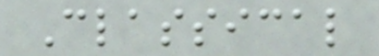Classical
